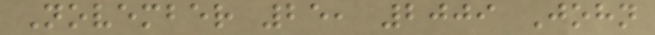November 25, 2009 John
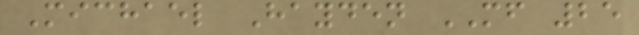Michael Hayden MF 25
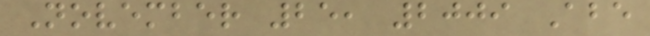November 25, 2009 Abe
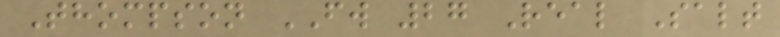Thompson FW 27 Real Salt
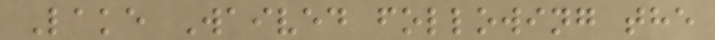Lake Waived following the
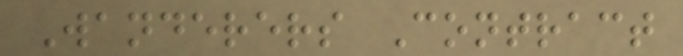Wanderers Contract
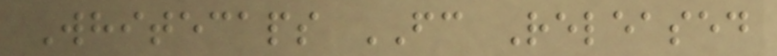Whitecaps FC Released
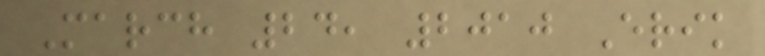March 24, 2010 Erik
